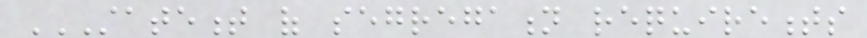STATEMENT OF SEGREGATION REQUIREMENTS
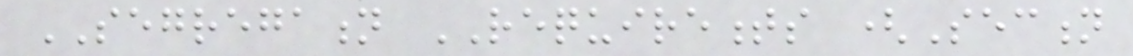SEGREGATION REQUIREMENTS (Section
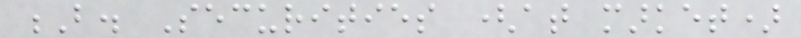B. Securities (at market)
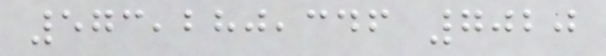573,280,346 7020
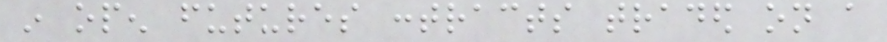in open futures contracts traded on a
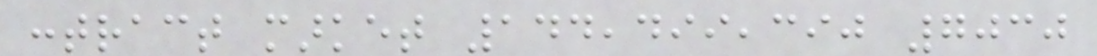contract market 144,499,390 7030
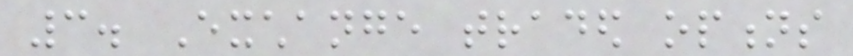3. Exchange traded options
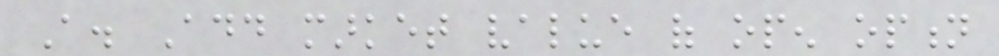A. Add market value of open option
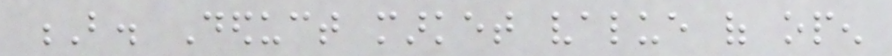B. Deduct market value of open
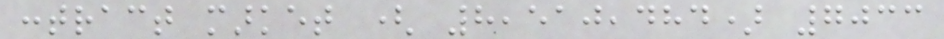contract market ( 8,510,484) 7033
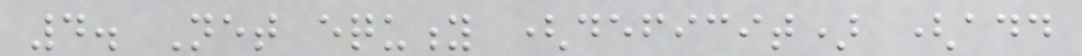4. Net equity (deficit) (add
